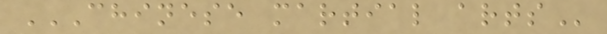CHINESE MARTIAL ARTS
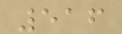516
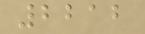2212
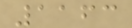1163
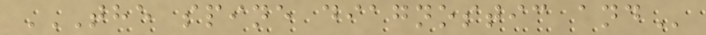THE SPINE DIAGNOSTIC AND
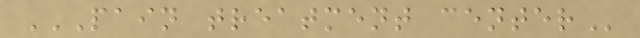PAIN TREATMENT CENTER
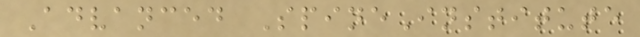Advanced SpineInstitute
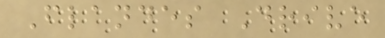Flandes Drive
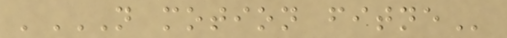'N MOTION FITNE
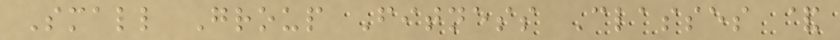Small Group Fitness Classes &
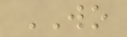WO
